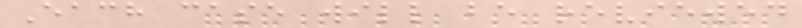Each case will be reviewed
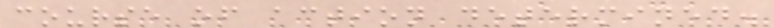course of action determined.
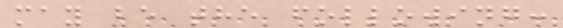may be the following:
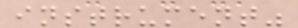instrument"
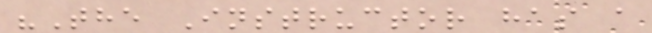"The Instructor has a
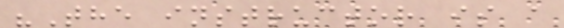"The instructor is a
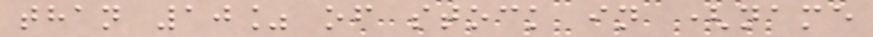than 10% of stock in (name
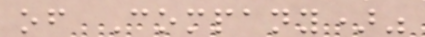of Company)"
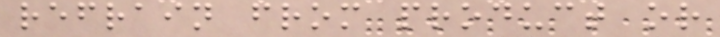refrain from product or
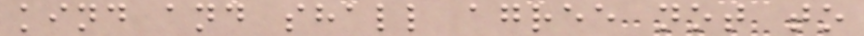kind and shall agree not to
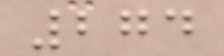274
